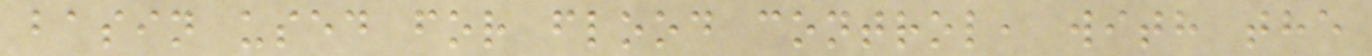basin used for flood control, with the
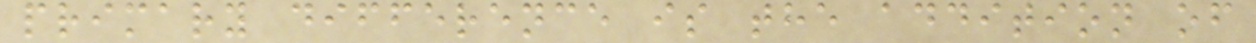primary difference is the addition of
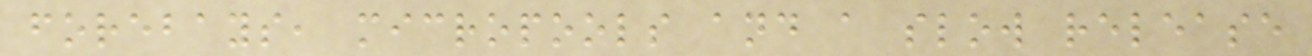forebays, micropools and a slow release
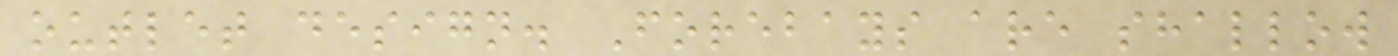outlet design. Forebays are shallow
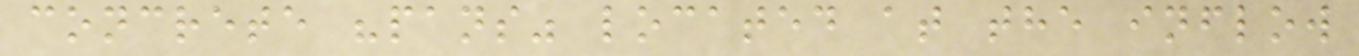concrete "pans" located at the inflow
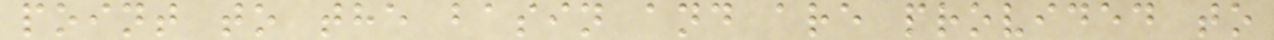point to the basin and are provided to
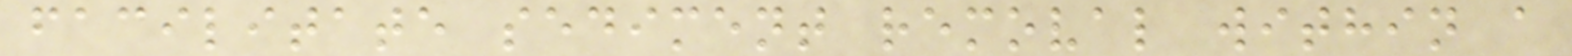facilitate sediment removal within a
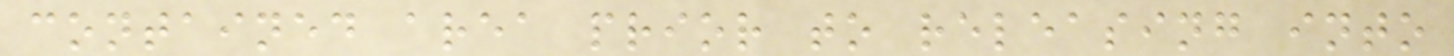contained area prior to releasing into
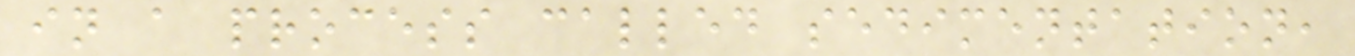in a process called sedimentation,
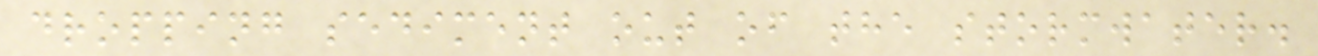dropping sediment out of the stormwater.
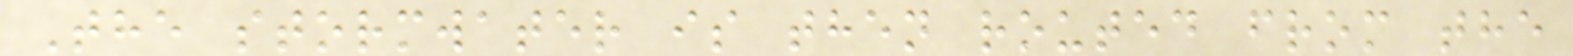The stormwater is then routed from the
